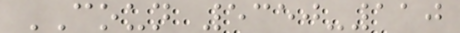COUN 5350-110
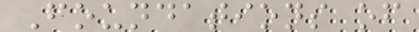Foundations of
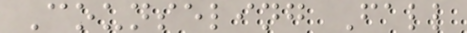Counseling Fall
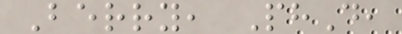Berry, PhD,
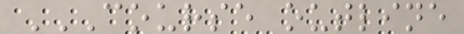COURSE OUTLINE
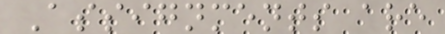Assignments are
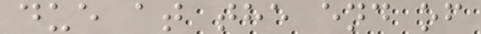due at the end of
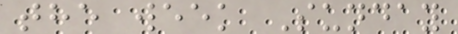the week Sunday
